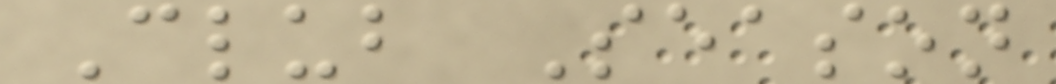Club Season
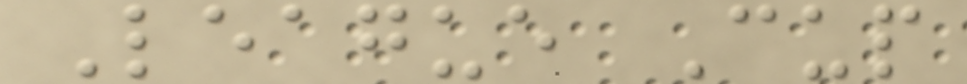League Cup
